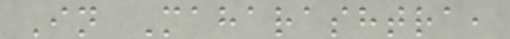In Maharashtra,
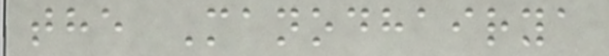the Manodhairya
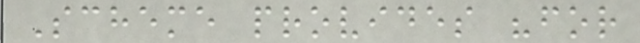Scheme provides "for
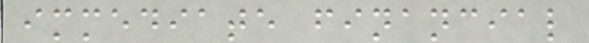immediate financial
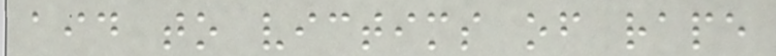aid to victims of rape
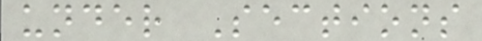under Sections
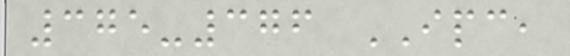375-376 IPC,
